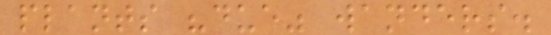plants "due" wanders.
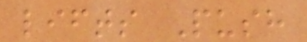lifts Push
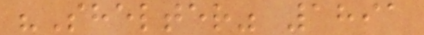"Shelter" 1891
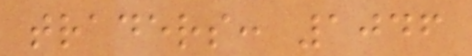traders: 1046
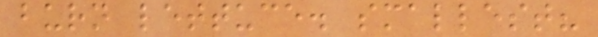burn lettuce. smallest?
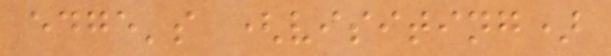edge's (visiting)
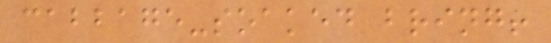cabbage-soaked bring!
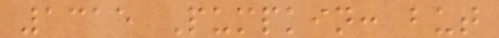1315 Pumpkin: but
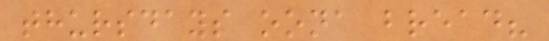thursdays oona bread?
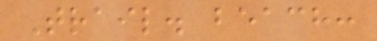Trail. beach:
